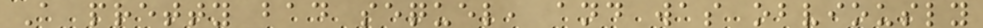A pretty bad sequel, and was obviously
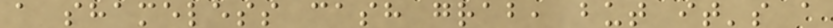a shameless cash grab, but it's a
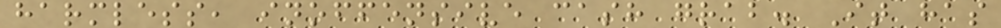harmless, inoffensive cash grab. It has
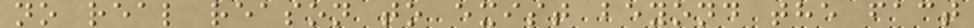no real reason to exist beyond the fact
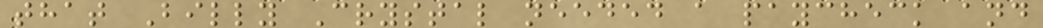that Billy Crystal needed a paycheck and
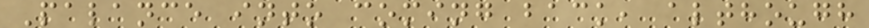Palance into coming back, although
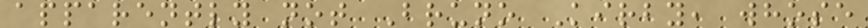apparently not Bruno Kirby, whose
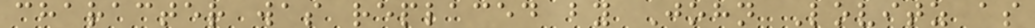character was replaced by John Lovitz as
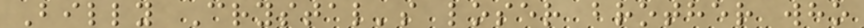Billy Crystal's loser brother who
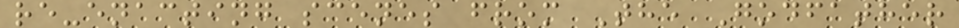re-enacting scenes from The Godfather
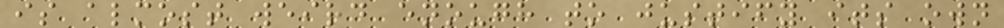is almost weird enough to justify its own
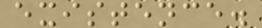existence.
